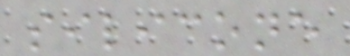silicone
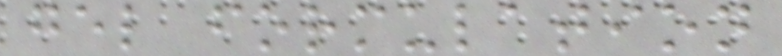gel formulation
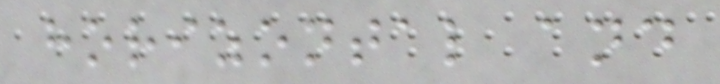horizontal and
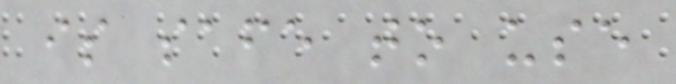is safe to use
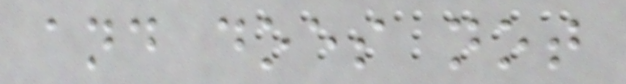and does not
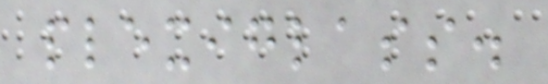plexiglass.
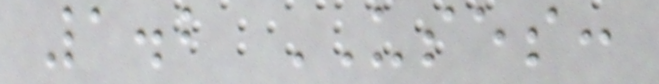1.2 USES:
